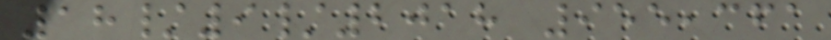18/9/2018 955,361
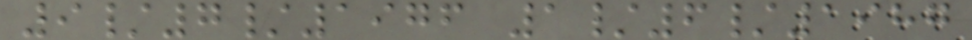9/7/1976 1/6/1987
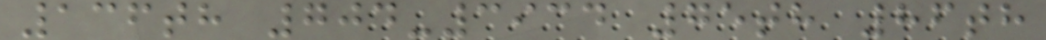136th 704-3934 75th 86th
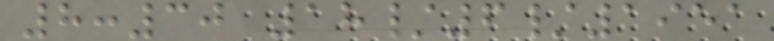8:30 18/6/1951
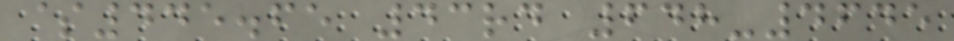$445.65 43rd 648-4645
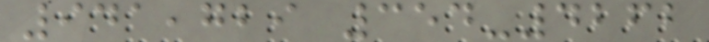941,729 354-4262
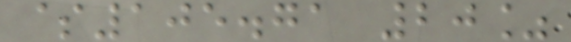$105.71 20%
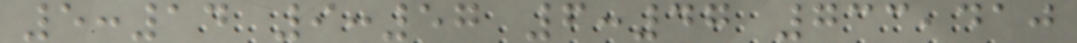5:14 9:57 6:47 733,410
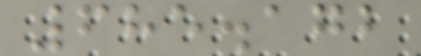685.172
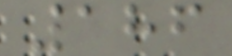186
